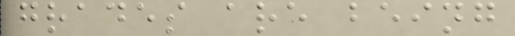grades are being
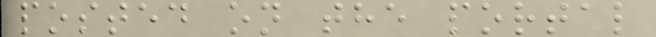posted on the portal
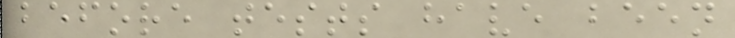before tests have been
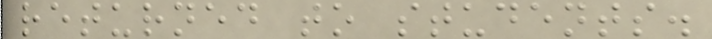returned to students.
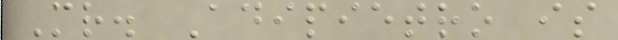Mr. Adipietro is
